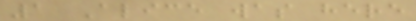1 Alice was here
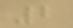2
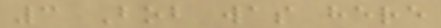3 Bob was here
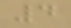4
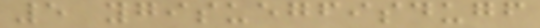5 ygisuegfisdugf
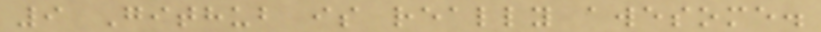9 Github is really awesome.
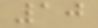10
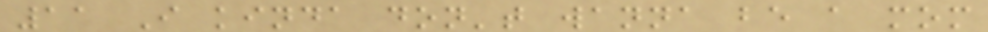11 I kinda don't wanna be a mom
